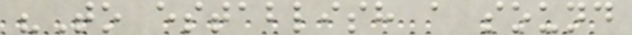"To establish a sound
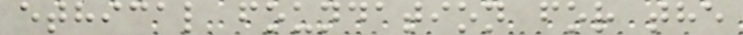ethical foundation for the
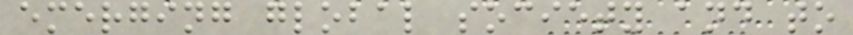emerging global society and to
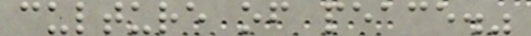culture of peace."
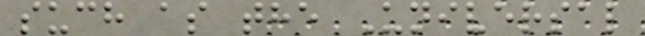such as the Universal
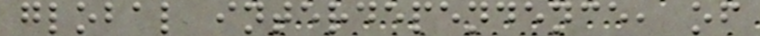global interdependence, of
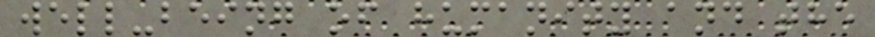well-being of humanity and the
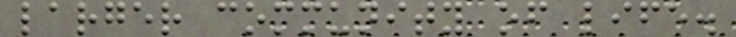larger community of life.
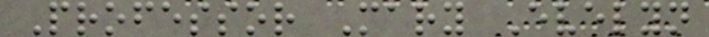Professor Mary Evelyn
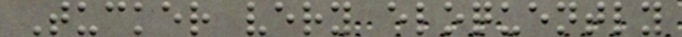Tucker very eloquently
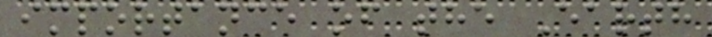importance of the Earth
